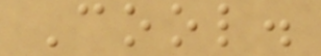Cool.
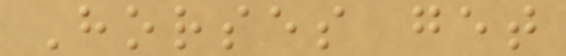Horses get
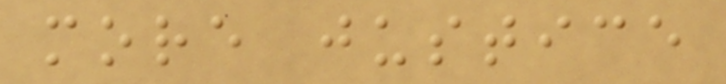more justice
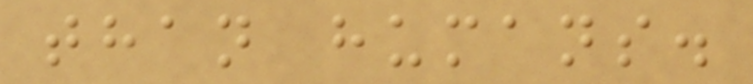than humans.
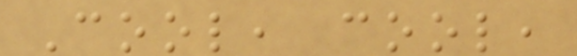Cool, cool,
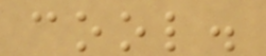cool.
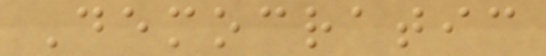Democratic
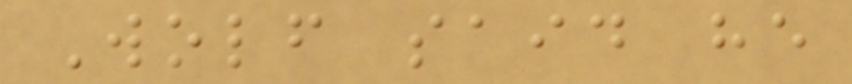Wolf said he
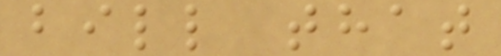bill that
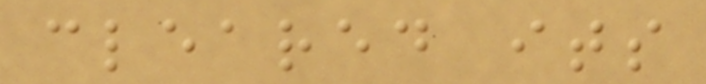cleared its
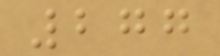277
